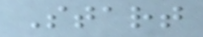Start
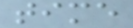time
